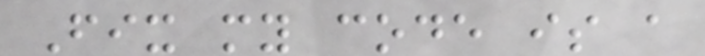Fix my code is a
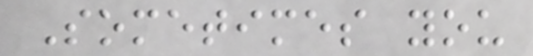Sometimes you
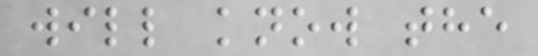will know the
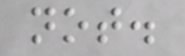not.
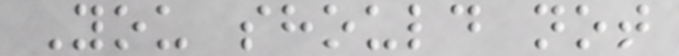You should not
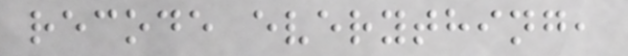recode everything,
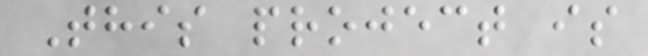This project is
